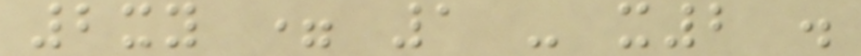2xy = 1 - x2 .
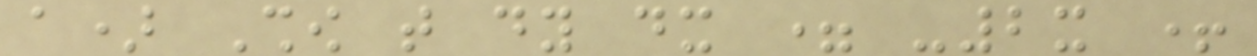a) Show that dy dx = -2x +
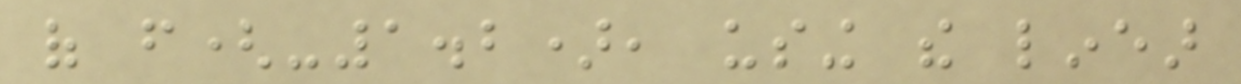of f(-1.2), using the linear
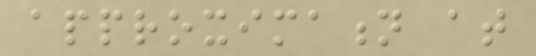approximation at
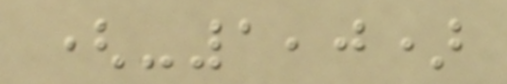(-1,0)
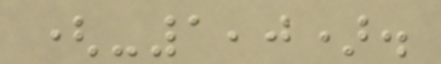(-1,0).
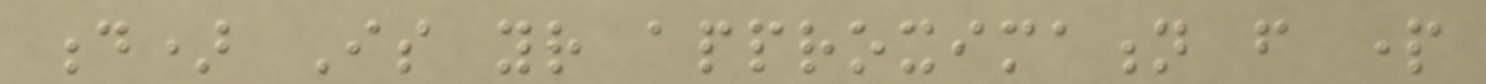d) Is your approximation from part
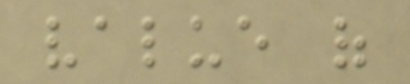value of
